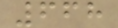668
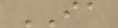IA
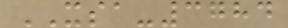XSA-3784
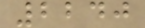2240
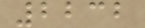2232
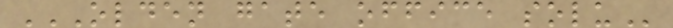OLDEN GATE OFFICE SOLU
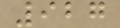927
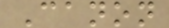Canon
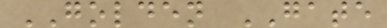GOLDEN GATE
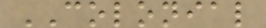COLONIAL
